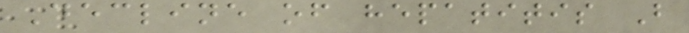Decline of hepatitis B
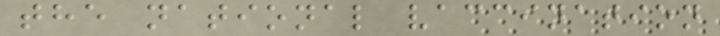the national vaccination
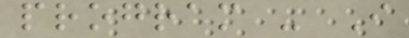program - I
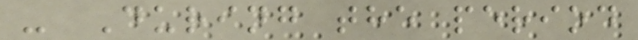- During the period
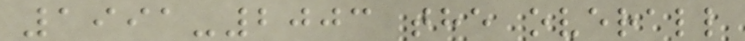1991-2003 the overall
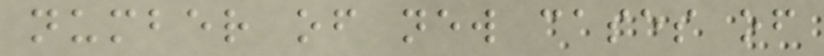number of new cases of
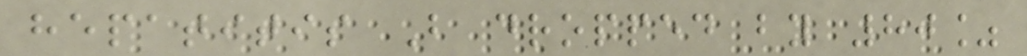hepatitis B dropped by 80%
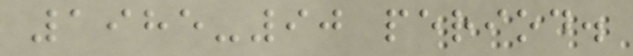1985-90 period.
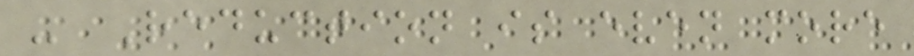- Reduction is even more
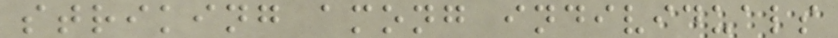striking among individuals
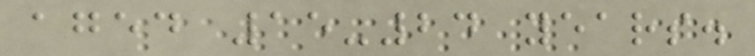aged 15-24 years.
